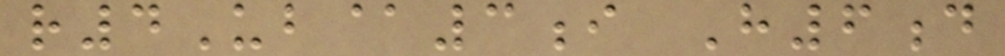r4Ub@3i H6d
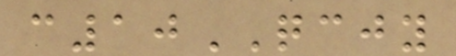c10QCJY
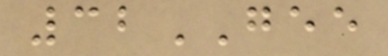32GEE
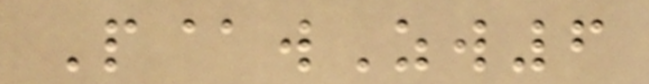P@wZw6
